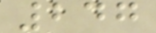247
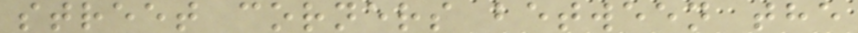street corners between the
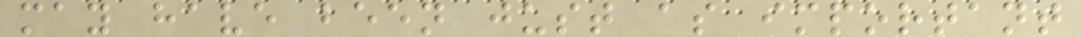may have been just as important
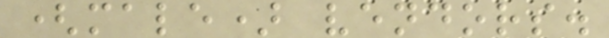(male) vendors.
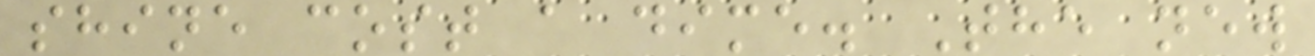shine cost a dime. The new
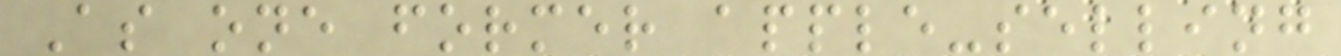As one former apple-selling
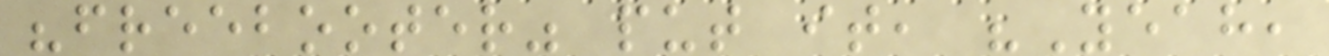"freebooter" put it, "Yeah,
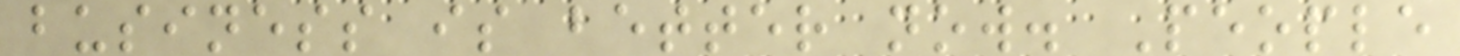business is better now. People
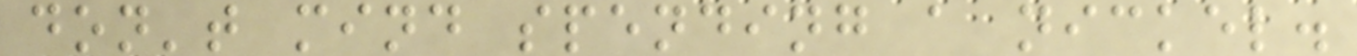don't mind spending a nickel.
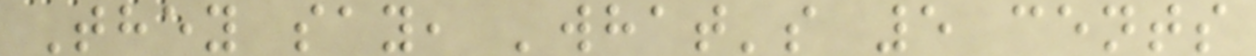They say, 'what's 5 cents
